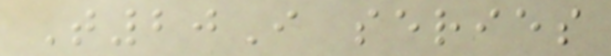T20I series
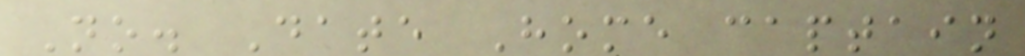No. Date Home captain
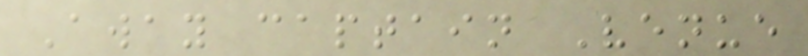Away captain Venue
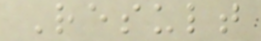Result
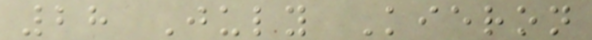28 July Kieron
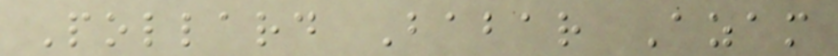Pollard Babar Azam
